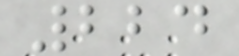224
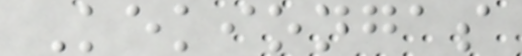Kekiongas
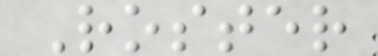Roster
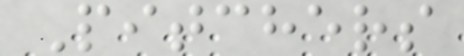Pitchers
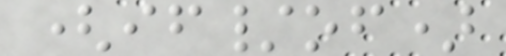(if/of)
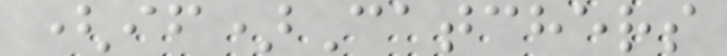(if)Catchers
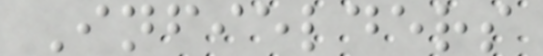Infielders
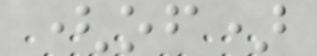(of)
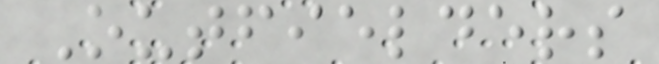Outfielders
